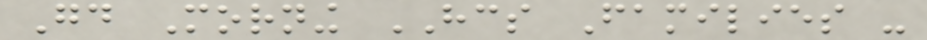Good Morning HCS Families -
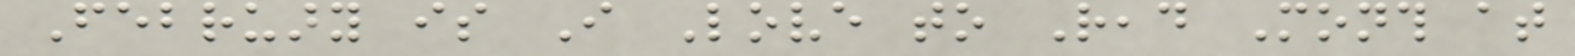February is I Love to Read Month at
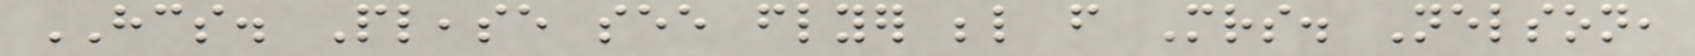HCS. Please see flyer below from Mrs. Nelson,
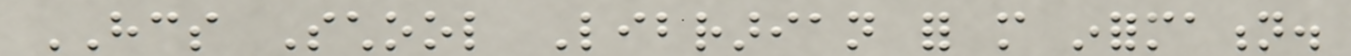HCS School Librarian for more information.
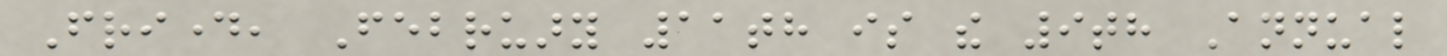Friday, February 11th is the 9th Annual
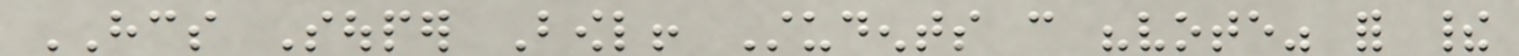HCS Souper Bowl! Students can "vote" for their
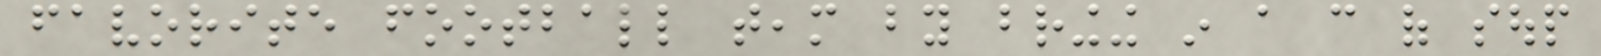favorite football team by bringing in a can of soup
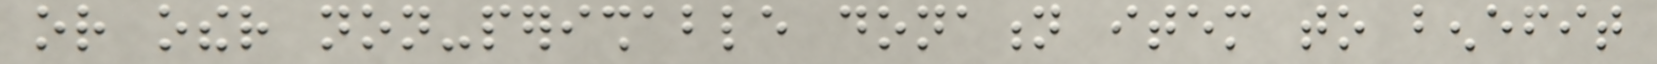or other non-perishable donation item to benefit
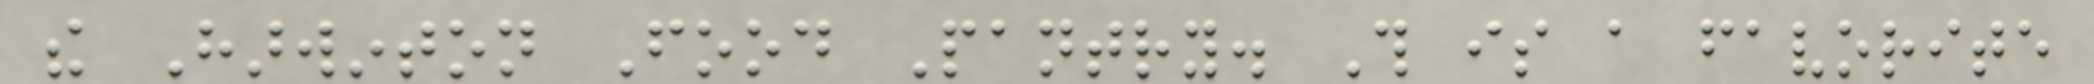the Harwinton Food Pantry. This is a favorite
